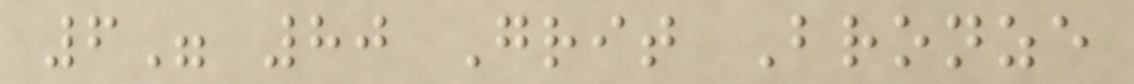6" 80 Grit Bronze
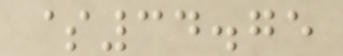$34.75
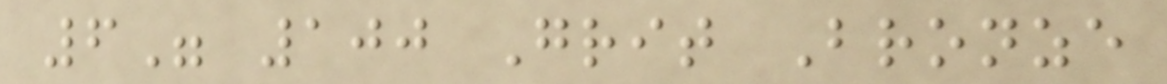6" 100 Grit Bronze
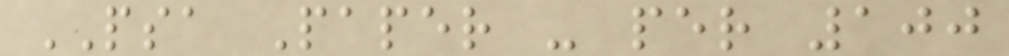PSA Paper - per 100
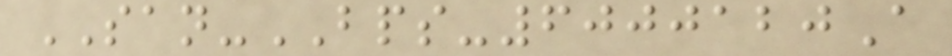SAN-BPS-6000120A
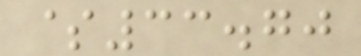$33.70
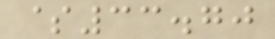$33.70
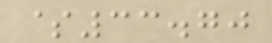$33.70
